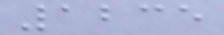1235
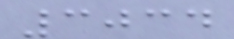3034
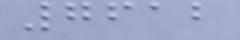7612
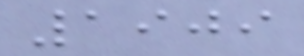1909
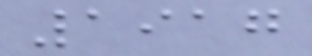1917
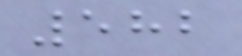582
